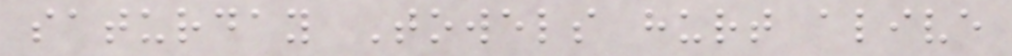saturday Towels hurt alive
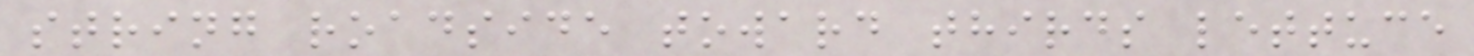string roadside toward thirds lettuce
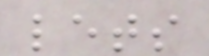lets
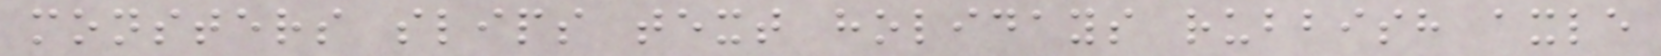monsters slips text holidays rubbish axle
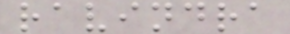ravindra
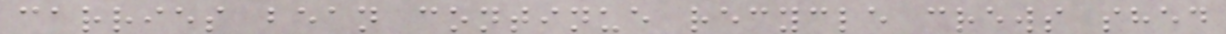carries bean continue recycle crews shed
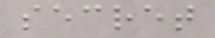secret
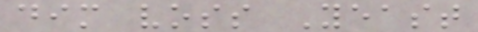dim voss Yeast
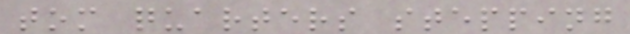tom quarters stepping
